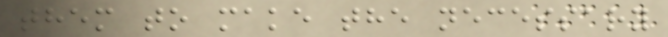them to make the necessary
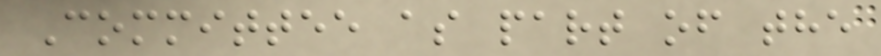Committee as part of the
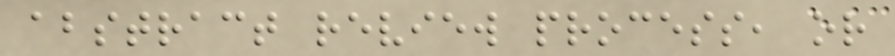abstract review process, or
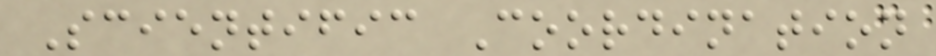Scientific Coordination
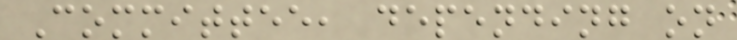Committee, depending on
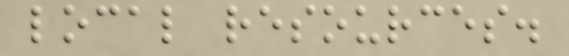local resources.
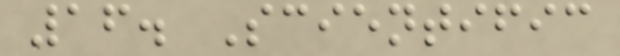16. Scientific
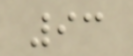93
